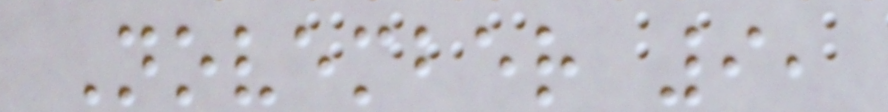November 9,
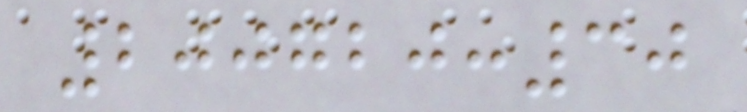200720:30
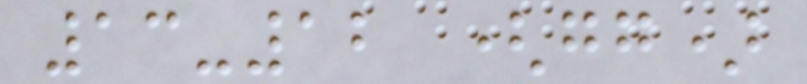13-12 (gg)
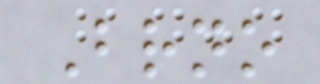Brno
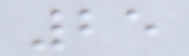25
